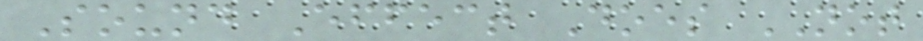Sound Effect Does NOT
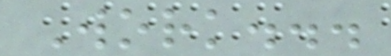Work...
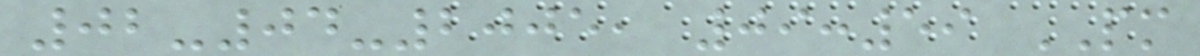02-04-2005, 09:59 PM
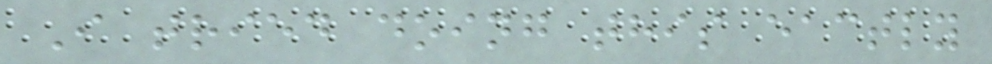I tried doing this eactly
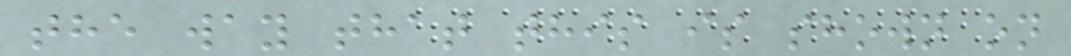the way that this is shown on
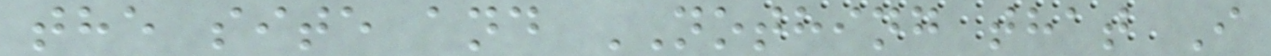the site and NOTHING that I
